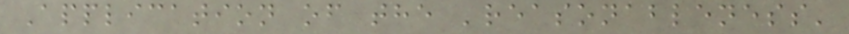Application of the 'reasonableness'
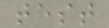test
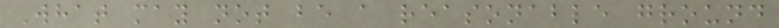What may not be a reasonable ground
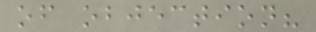of objection?
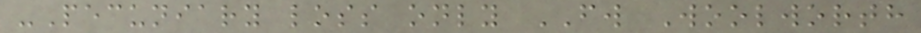-Pecuniary loss only FW Woolworth
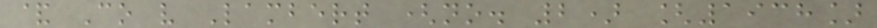& Co v Lambert (no. 2) [1938]
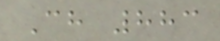Ch 883
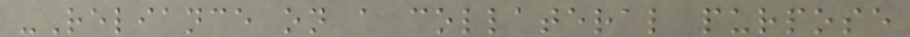-Reliance on a collateral purpose
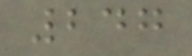247
